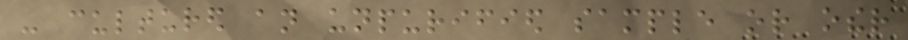- cultured an unpurified sample or other
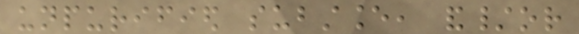unpurified substance, and/or
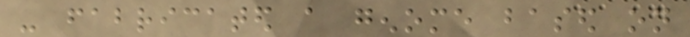- fabricated a genome based on
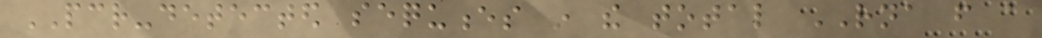PCR-detected sequences in the total RNA from a
